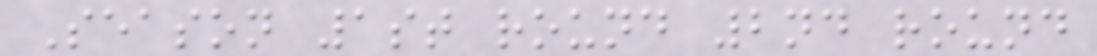Season 1st round 2nd round
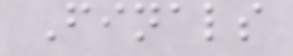Finals
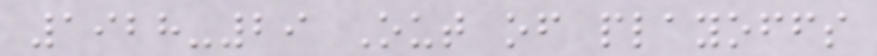1928-29 Out of playoffs
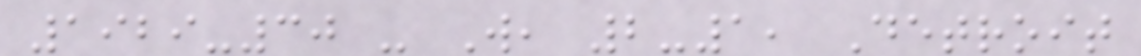1929-30 - W, 2-1, Detroit
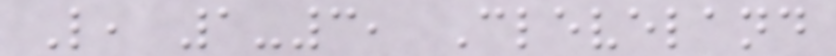L, 1-3, Cleveland
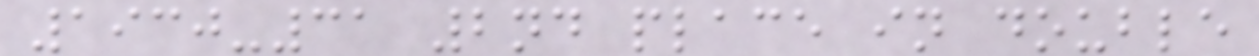1930-31 2nd place in double
